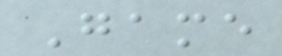Game
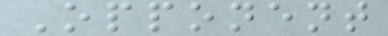Opponent
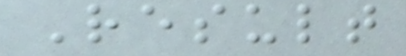Result
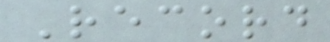Record
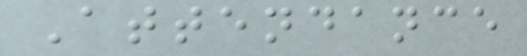Attendance
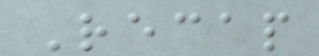Recap
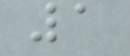1
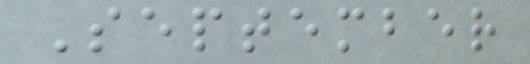September
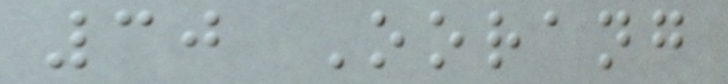30 Oorang
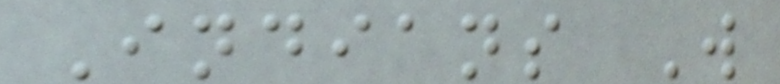Indians W
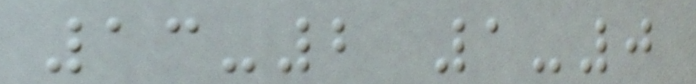13-2 1-0
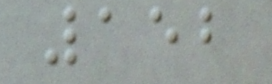152
